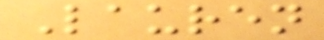Lauren
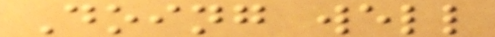Doing well
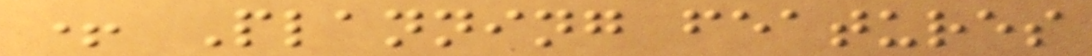+ Planning features
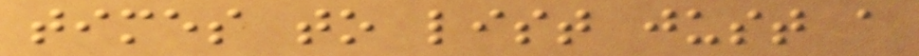times to list just a
